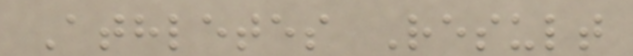Athletes Result
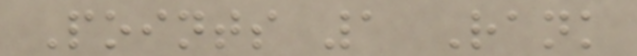Points 1 Rank
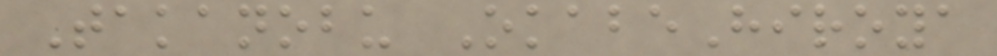Takanobu OkabeHiroya
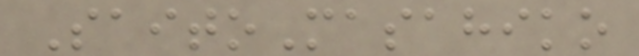SaitoMasahiko
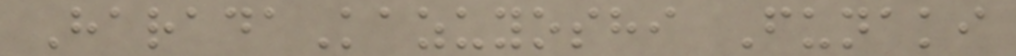HaradaKazuyoshi Funaki
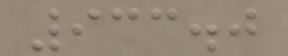933.0
